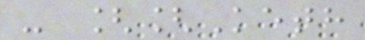- [[Keth
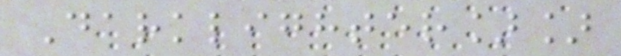Darklighter]]
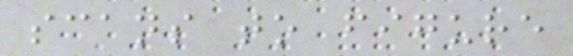scans to figure
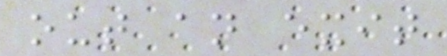out an exit
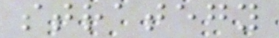strategy
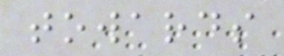towards
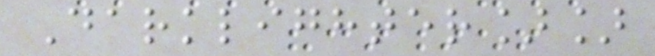Darklighter]]
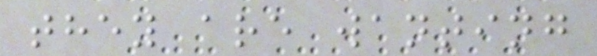they are wanting
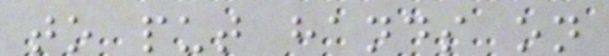to put hands on
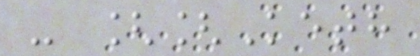- [[Keth
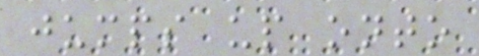jumps up onto
